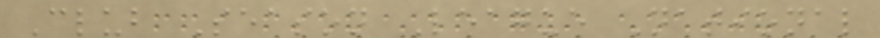Club Season League National
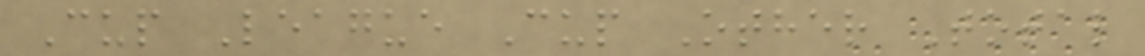Cup League Cup Other Total
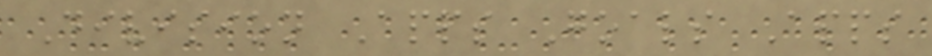Division Apps Goals Apps
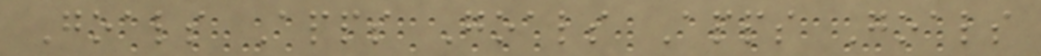Goals Apps Goals Apps Goals
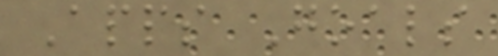Apps Goals
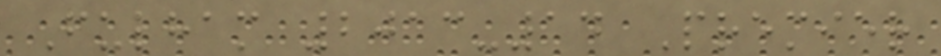Fulham 2013-14 Premier
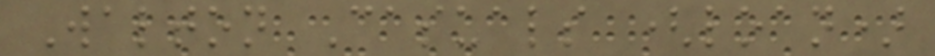Walton Casuals (loan)
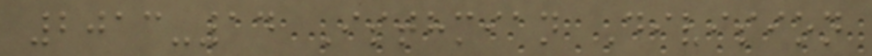2013-14 Isthmian Division
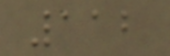112
